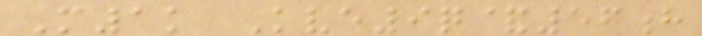M1k Kve9q&56h
